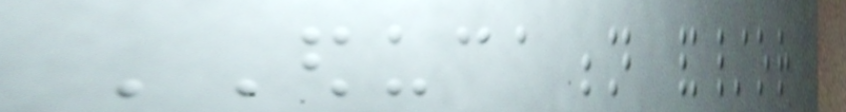EDUCATION and/or
